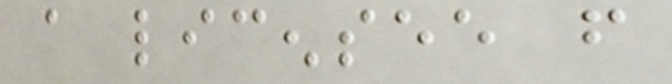a licensee from
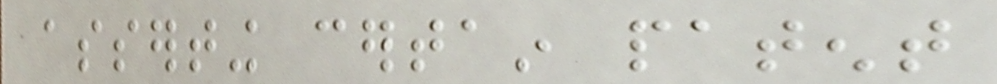asserting certain patent
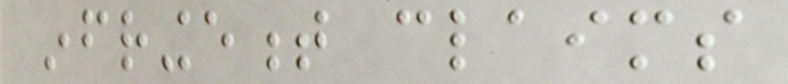infringement claims
